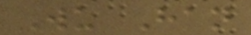Wu Han
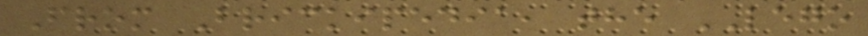From Brickipedia, the LEGO
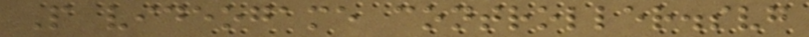P videogame controller.svg
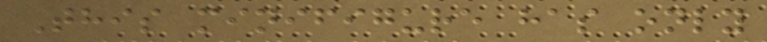This minifigure has only
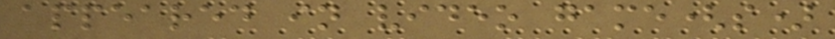appeared in video game(s)
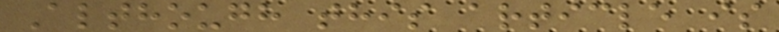Although this article is
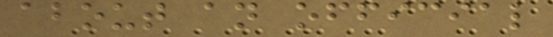about an official
